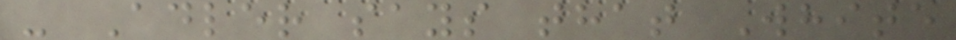- Adler says that White
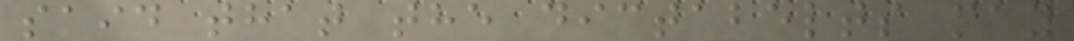said that the dictabelts may
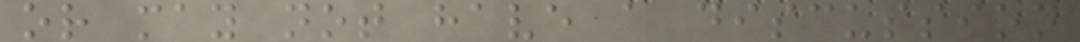or may not have a discussion
